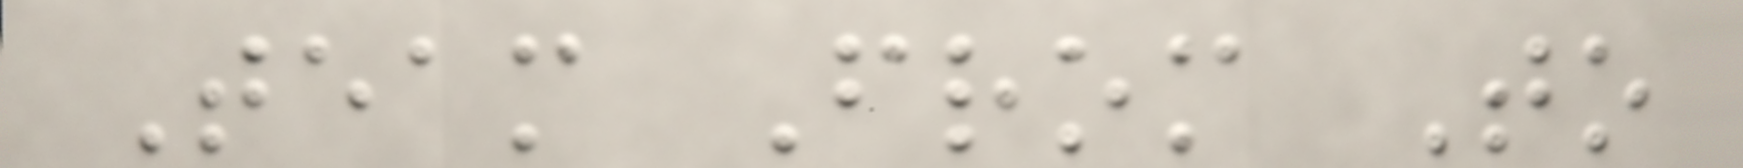Team From To
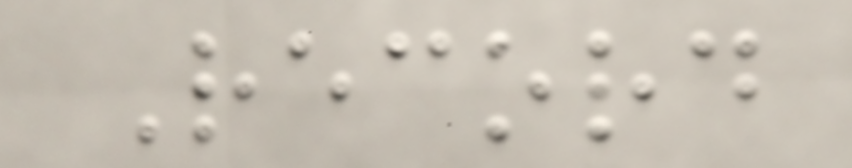Record
